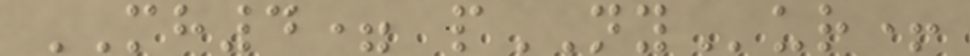MH4= pNYur+
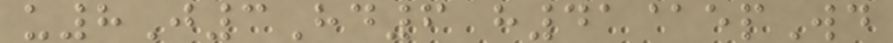u8J3Hd6 h41@epWd
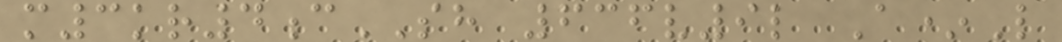m3kr4cSH 636v9l A*L
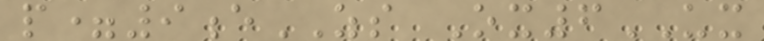p=9eZS Ox6UX
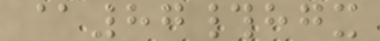@87#hgx
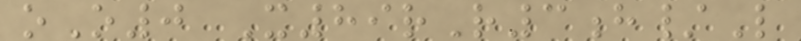oO0 X89rR3h/L
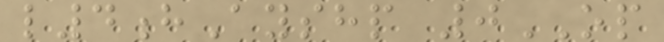l4hAyshp 0OP
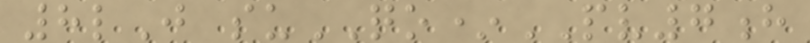8lJ suQO*PV7h
